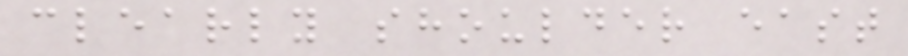clearly shoulder east
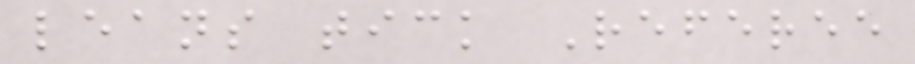leans tick Referee
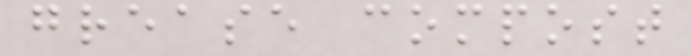grease compost
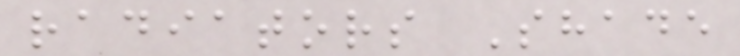radiators Shade
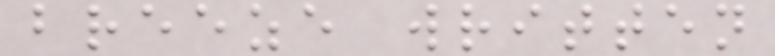breeze written
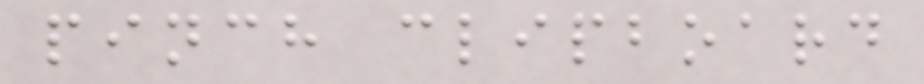pinch clipboard
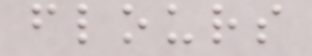flours
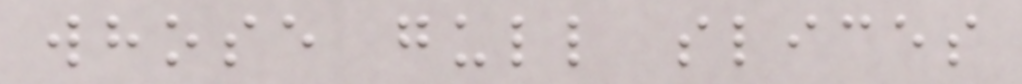whose gull slices
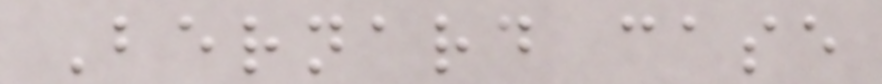Bernard case
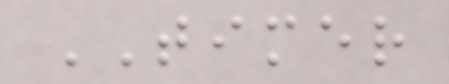TIMER
